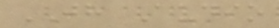JH Audio
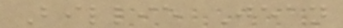Billie Jean
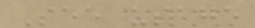See usage
